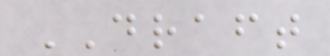DRAFT
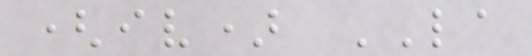(iv) LA
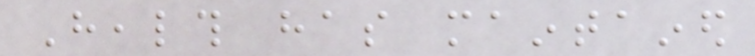Health has maintained
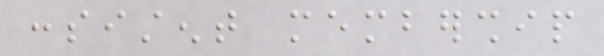consistent membership
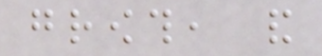growth, and
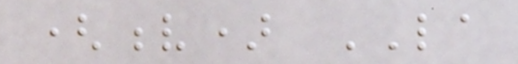(v) LA
